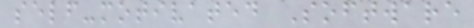self-motivated Software
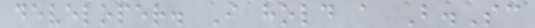developer. I hold a B.Sc
